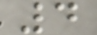4
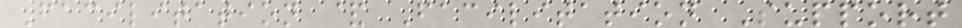Facilitation & Facilitation Support
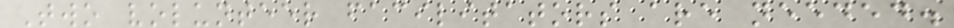Two volunteer facilitators are needed.
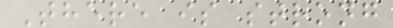There is strong
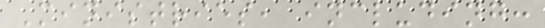Ministries, including:
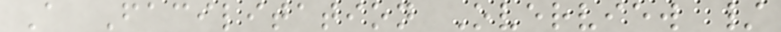A Facilitation Overview /
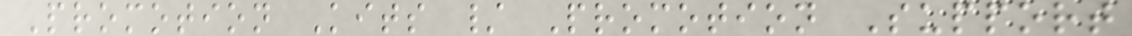Promotion Kits / Promotion Support
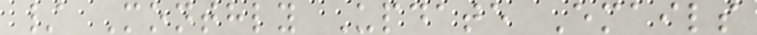/ Monthly Update Emails
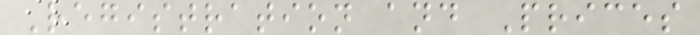Registration and Prices
